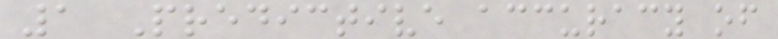1 Predictive accuracy of
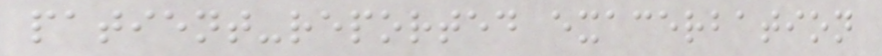patient-reported exacerbation
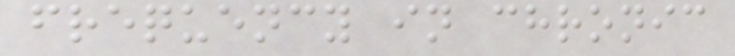frequency in chronic
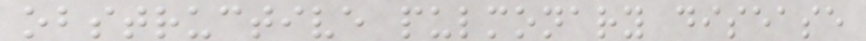obstructive pulmonary disease
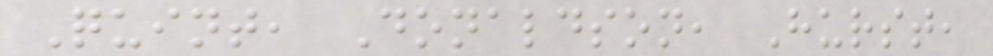Quint, Donaldson, Hurst,
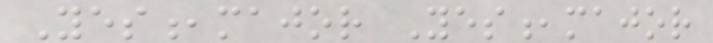Yes,major Yes,major
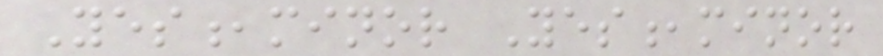Yes,minor Yes,minor
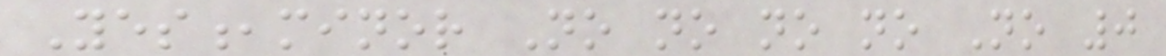Yes,minor No no no no No 0
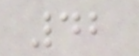42
